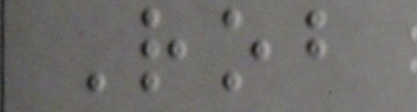Rob
